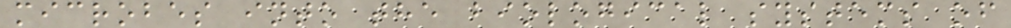microbes into the biological systems of
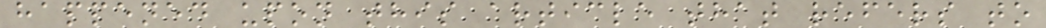happened upon this article that refers to
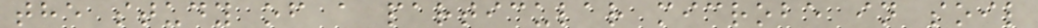the study of a particular microbe in soil
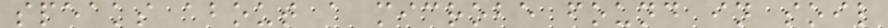speaks about a microbe found in soil
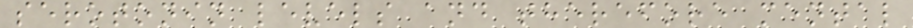serotonin levels and therefore mental
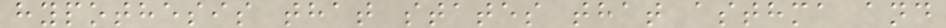hypothesis that states that asthma and
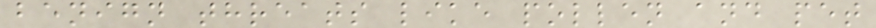benign threats like pollen and pet
